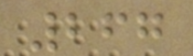267
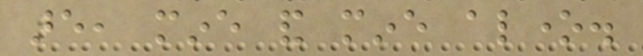are, mine and mine alone.
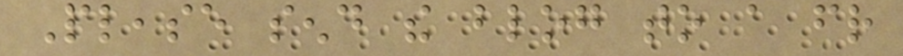Please send the blog to a friend
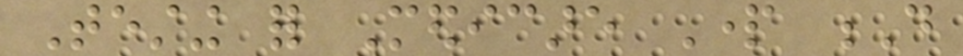Testing for Medicare Part D
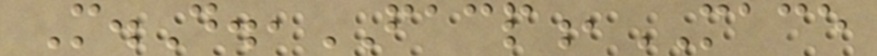M.D.,FACP,MACE
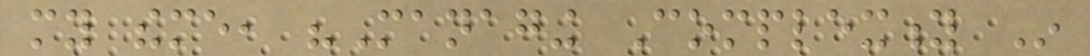my theme, "Managing Complexity In
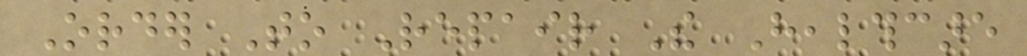Order To Repair The Healthcare
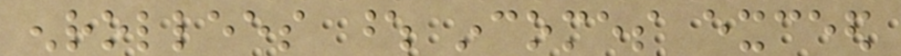enrollees whose incomes exceed
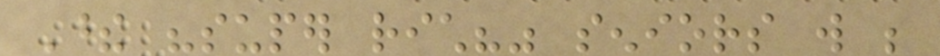These "super rich?" seniors will be
